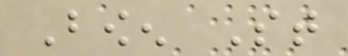Bowen St
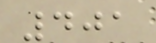401
